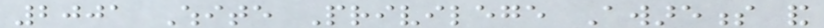2001 White Privilege Awareness and
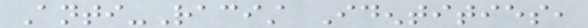Anti-Racist Identities,
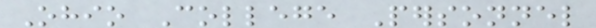Ohio College Personnel
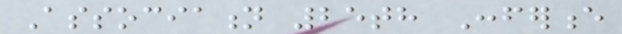Association 25th Conference
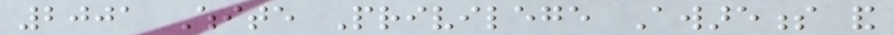2001 White Privilege Awareness and
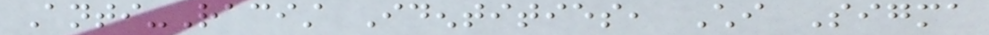Anti-Racist Identities, Chi Sigma
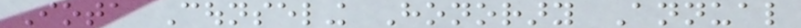Iota Counseling Honorary Annual
